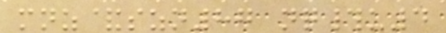mnz&szn87 nq#u4
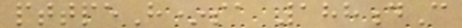pttpeH*sa 188dC
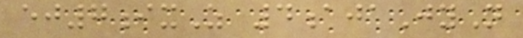ej7ixZ 4ajaJyN
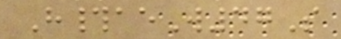H#aeW47S
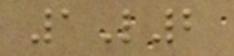1L2
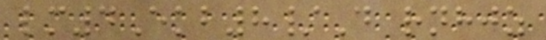lm4Ekb8/D rnhjz
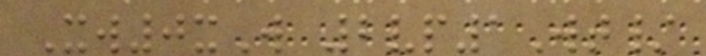Xw0xW 2vp1Wt/
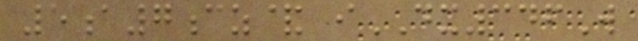5a7cz& iDX346W
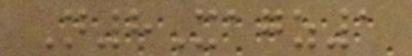N8Xagz1
